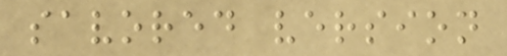savored version
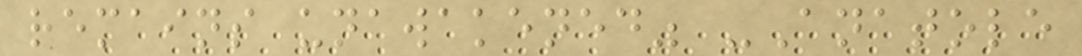remains unawakened" -Anatole
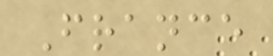France
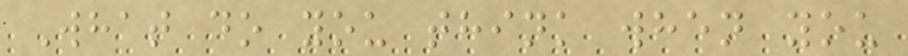What do you think when you
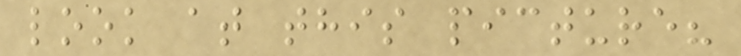look at this picture?
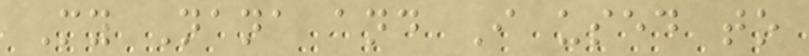My Nana and I used to
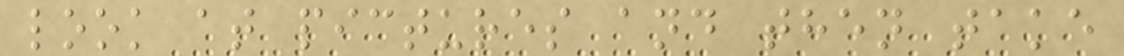look at pictures and then take
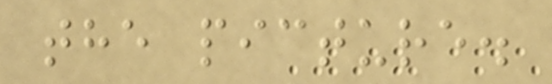the picture.
